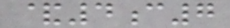&4c7
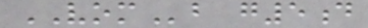VOMb g5d
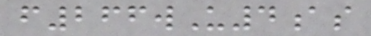f266wU4as
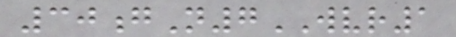30gN7WVR1
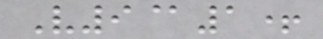V9@1+
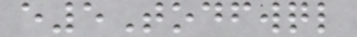e5Todfwql
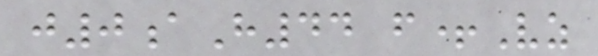j0aH44 f+Vz
